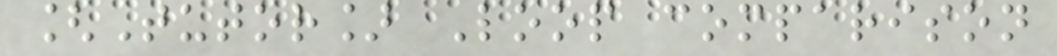[Tutor] Loop comparison
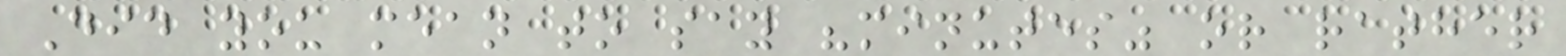Did you mean to say "minutes" or rather
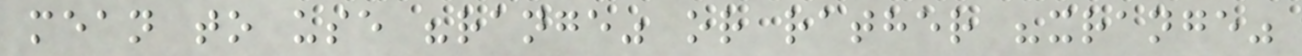mean to use "range" or rather "xrange"
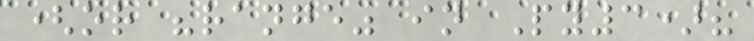(or "range" in Py3)?
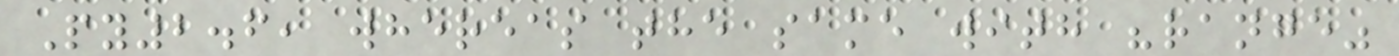Py2.6, whereas the same with "range"
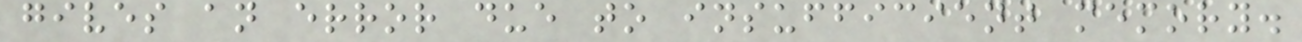gives an error due to insufficient memory.
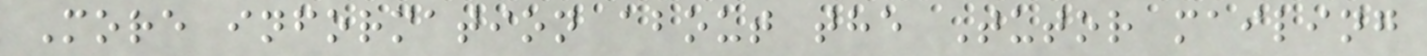More information about the Tutor mailing
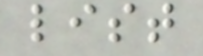list
